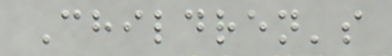Children's
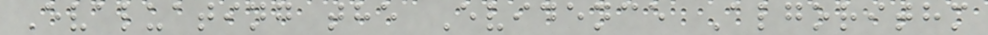Evaluating the Evidence Algorithm
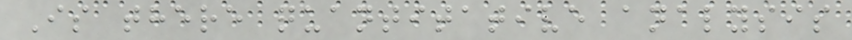Is there quantitative analysis
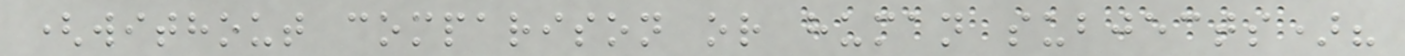(without comparison or human subjects)?
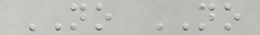NO NO
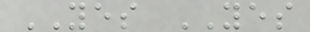YES YES
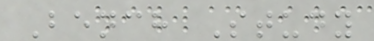Bench Study
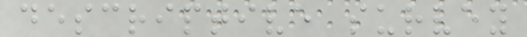descriptive survey
